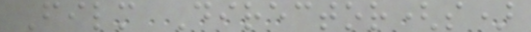Film Director(s)
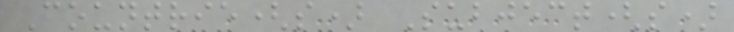Countrie(s) Subject(s)
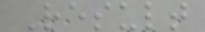Result
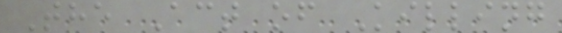The Act of Killing
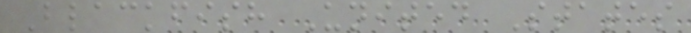Blackfish United States
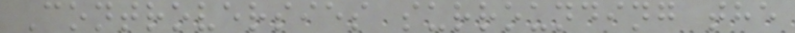Controversies surrounding the
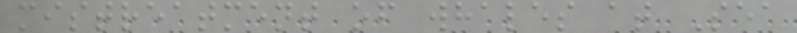mistreatment of whales at Sea
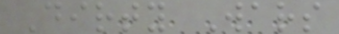Dirty Wars
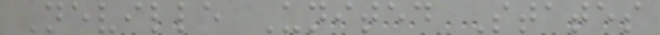Neville United States
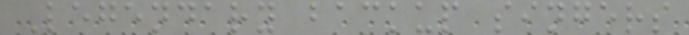Legendary backup singers
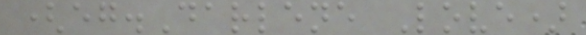(eg.Darlene Love)
